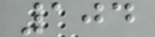104
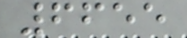6655
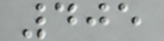405
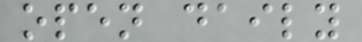open daily
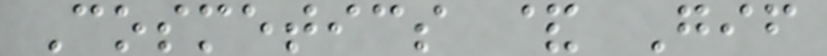Cosmetics & Gif
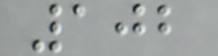102
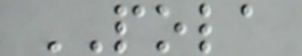POLA
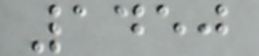1450
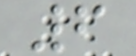6
